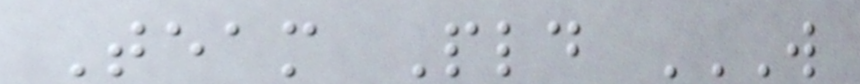Team Pld W
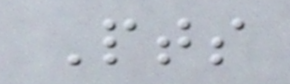Pts
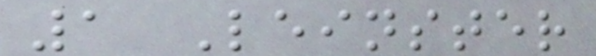1 Leinster
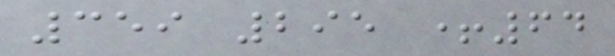359 295 +64
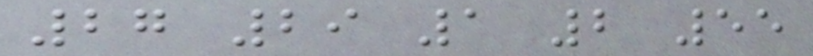27 29 1 2 55
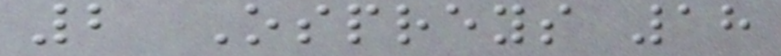2 Ospreys 18
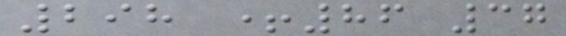298 +86 37
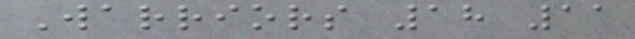Warriors 18 11
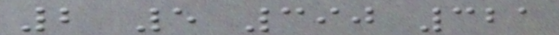2 5 390 321
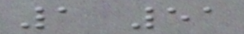1 51
